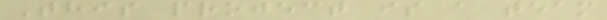This project is a team
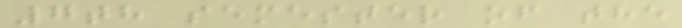7th semester of the
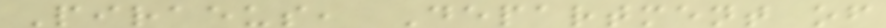Piraeus, Department of
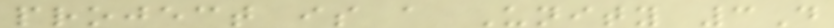project is a Unity 3D
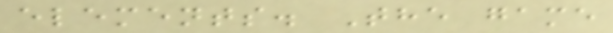elements. The game
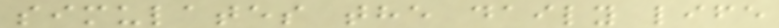simulates the daily life
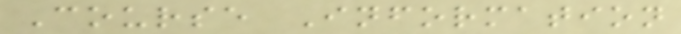Course Information
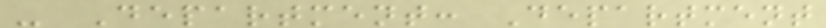- Department: Department
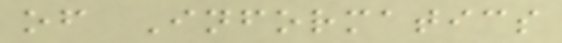of Informatics
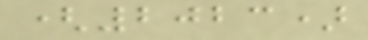(2023)
